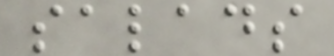salads
